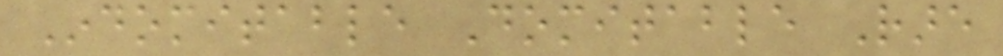Indomitable Domitable Rare
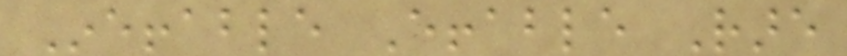Ineffable Effable Rare
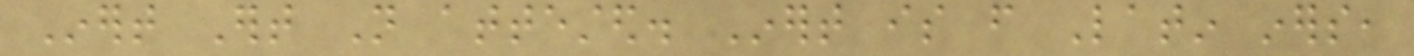Inert Ert Not attested. Inert is from Latin iners,
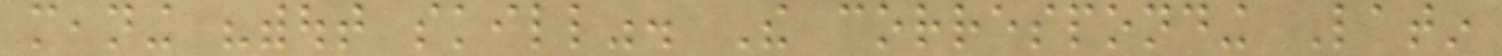meaning "without skill". The corresponding Latin
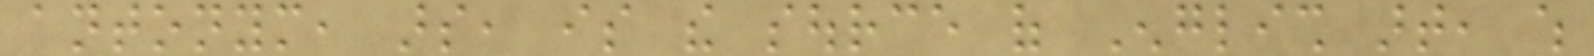antonym, ars, is the source of English art, which
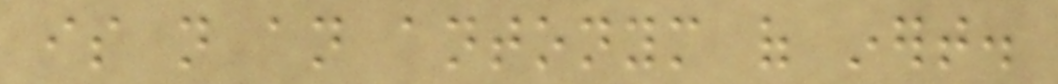is not an antonym of inert.
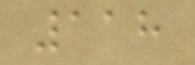118
